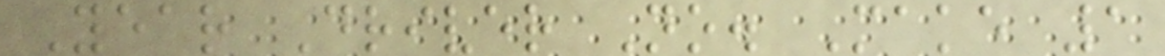Year Driver No. Make 1
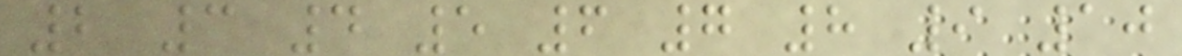2 3 4 5 6 7 8 9 10
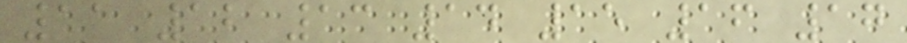11 12 13 14 15 16 17
